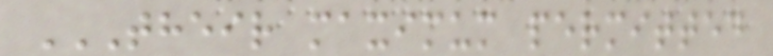THEIR MAXIMUM PERMITTED
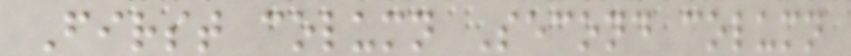First column Second column
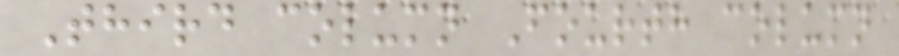Third column Fourth column
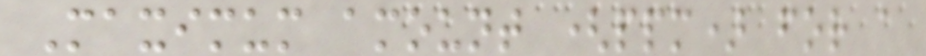Maximum amount (ppm) for a
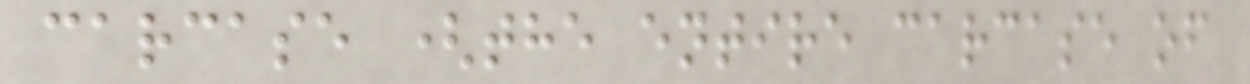carcase (the entire carcase of
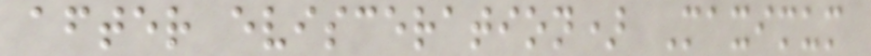after evisceration) Maximum
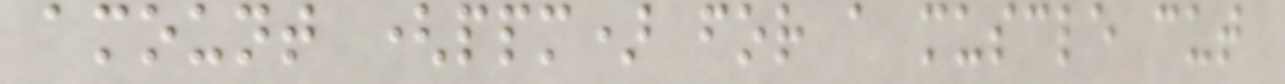amount (ppm) for a muscle cut
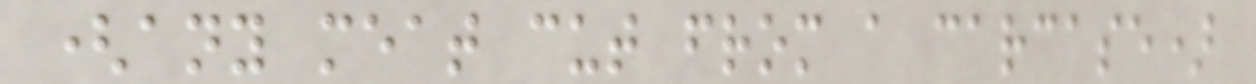(any meat cut from a carcase)
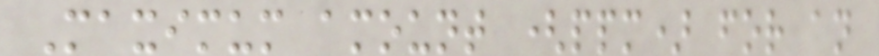Maximum amount (ppm) for an
